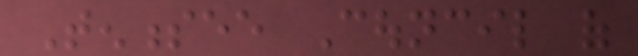Tennessee Council of
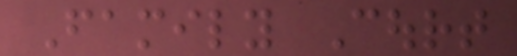Family Court
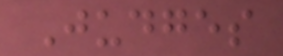Judges
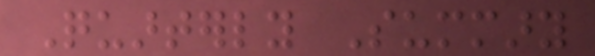Quarterly Summary
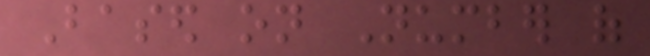Based on Number of
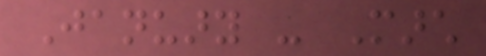January - March
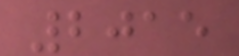2015
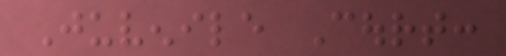Juvenile Court:
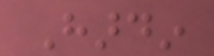Hardin
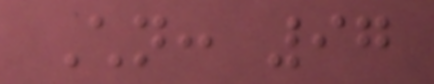Children: 97
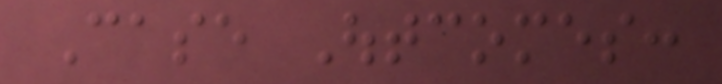Case Outcomes:
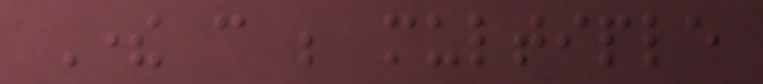There can be multiple
